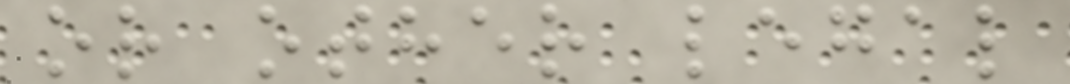or other legal
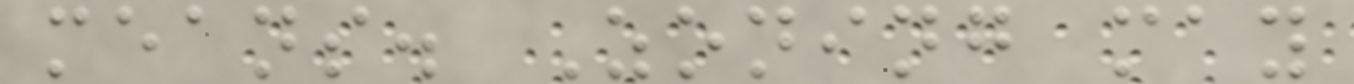means. Zoning may
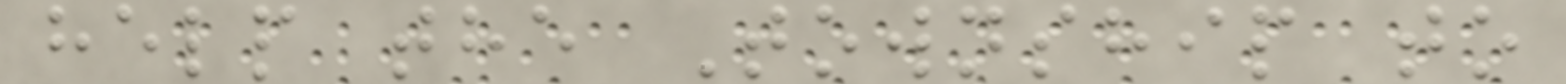help the Township to
